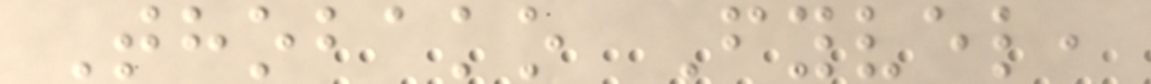Thobako Fyvel,
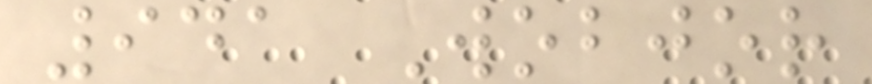941 Wobjor
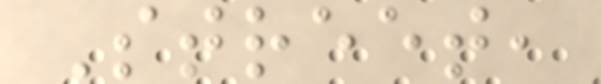Street,
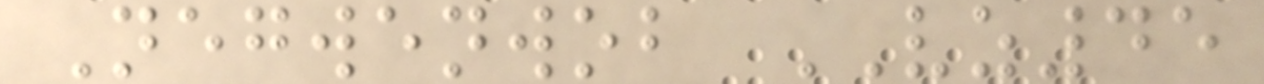Negwenwob VZ45
